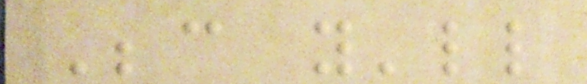Because you'll
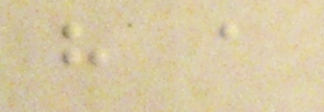have a
